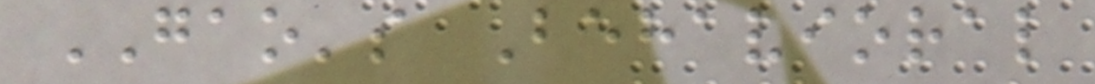GAO's Behavioral
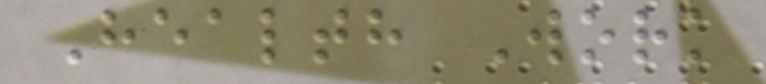Health Work
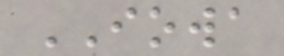IOWA
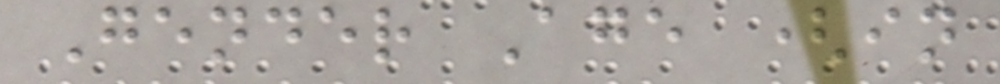Gender Age (in
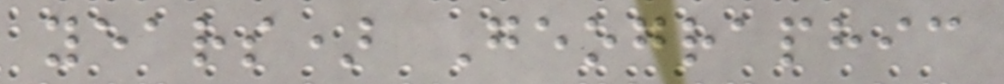years) Geographic
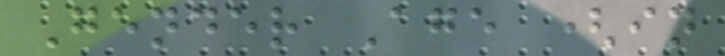Gender Age (in
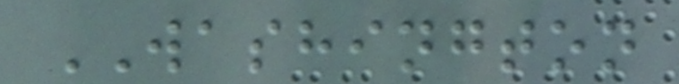WASHINGTON
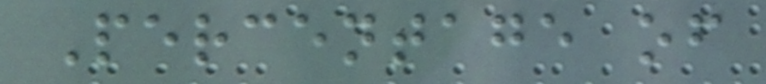Percentage of
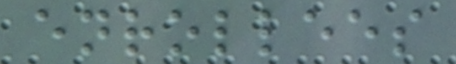enrollees
